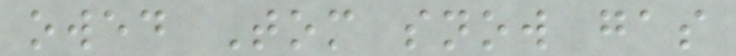owed Tom snow gas
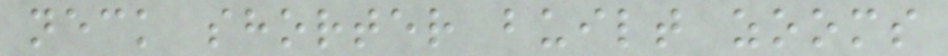neck shorter built zooms
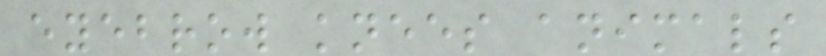eyebrow knees animals
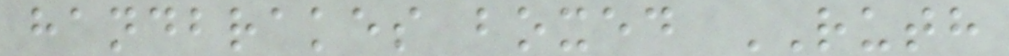handbrakes boxed RUTH
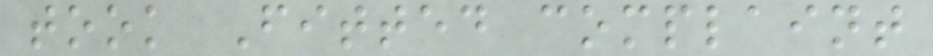took Fitted complaint
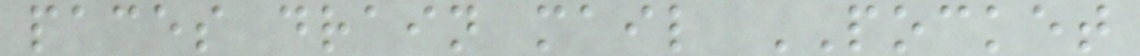paces drain mail POCKET
